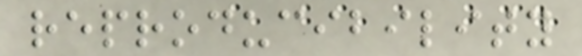reproducibility
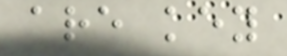are key
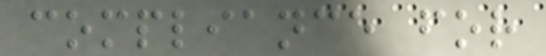compliance for
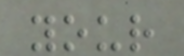your
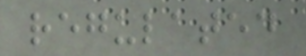regulated
